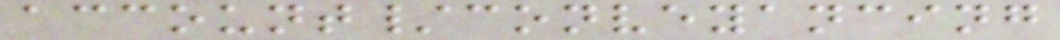account/conveyancing
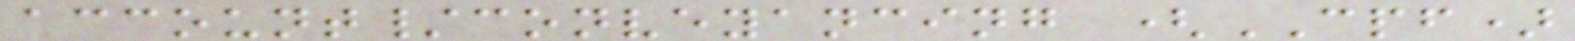account/conveyancing (CPF)
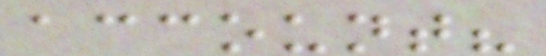account?
